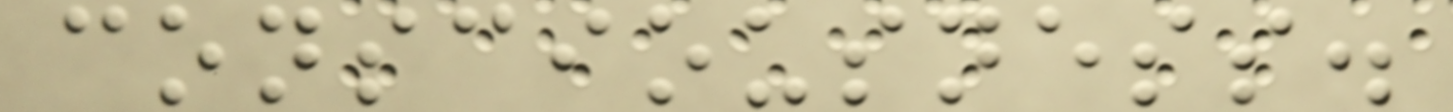consciousness.
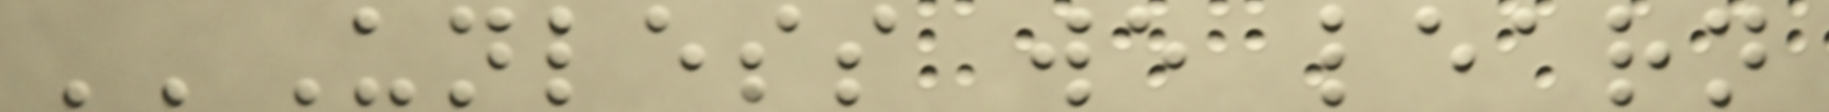''Unless we learn
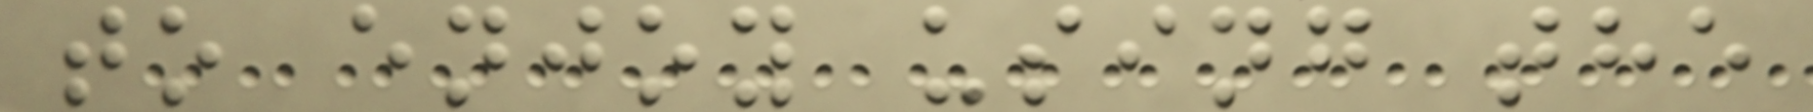to enjoy using the
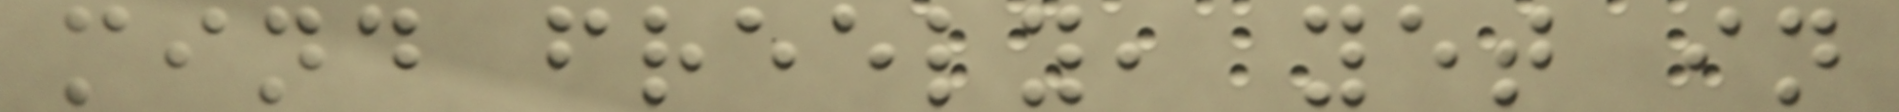mind freely, yet in
